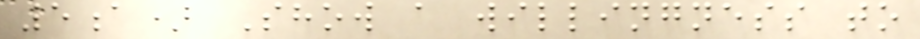5a) Show a willingness to
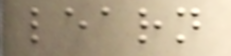learn
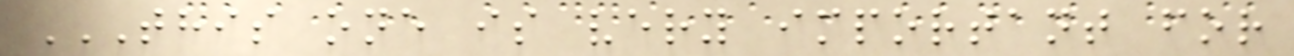THIS ONE IS VERY IMPORTANT FOR
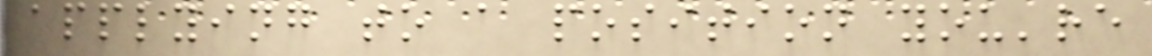applying to a position you're
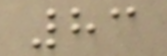83
